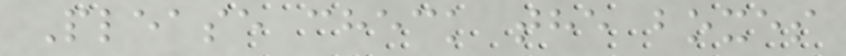Please check the boxes
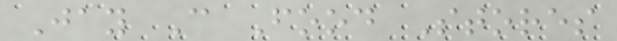Jay C Food Stores
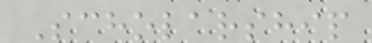Scholarship
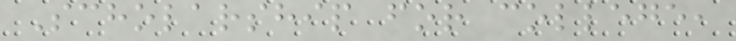Scholarship for college,
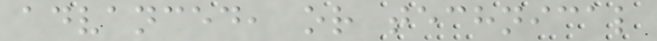advanced, or technical
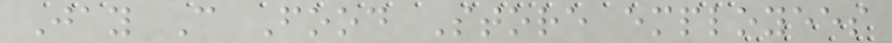Jay C Food Store employees
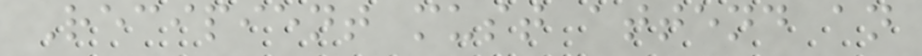Recipient must attend an
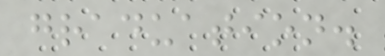graduation.
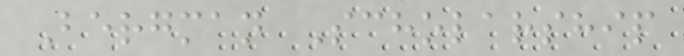Bergman Scholarship
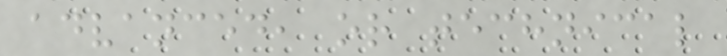advanced, or technical
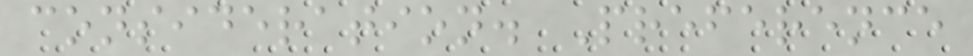consideration. Preference
